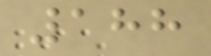188
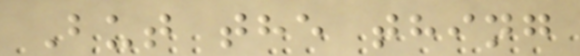But the thing
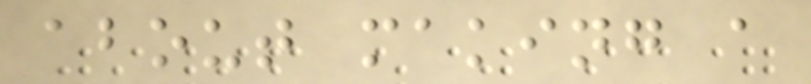about making a
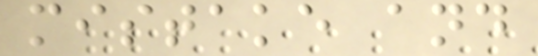mistake and
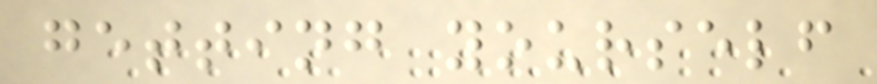getting yourself
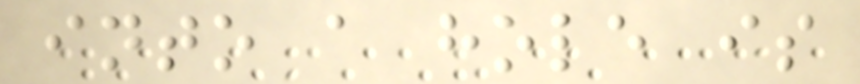into a hole is
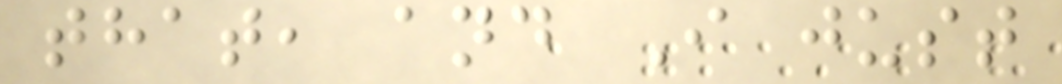that, and I just
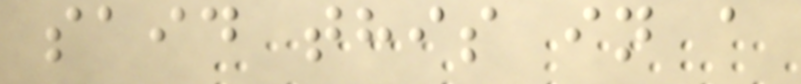said this in a
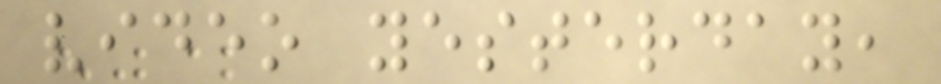video yesterday,
